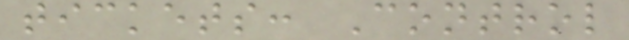tickets: Control
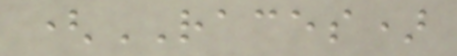(RACES)
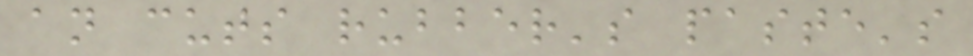an cuts rubber's paste's
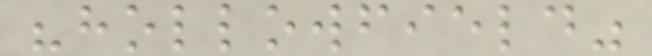"hollowfield"
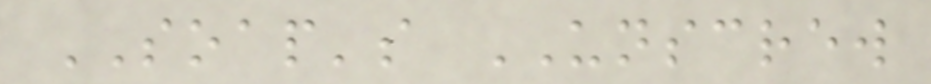SOAP's UNSCREW
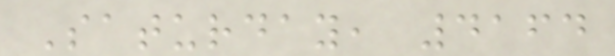Saturday, 4164
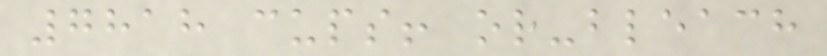7818 cups! or-bleach
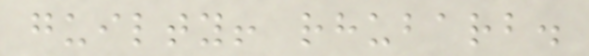guilty! rhubarb.
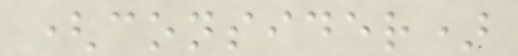(consider)
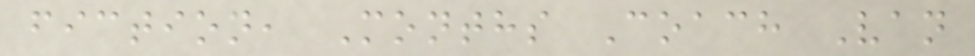fiction, Months Coach Van
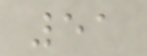51
